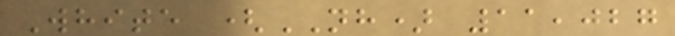White (NH) 11,027
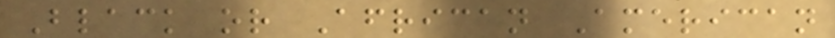Black or African American
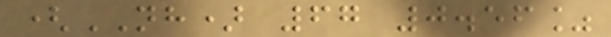(NH) 67 0.56%
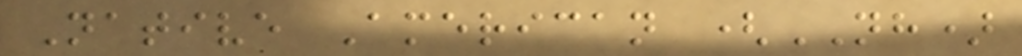Native American (NH)
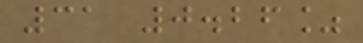31 0.26%
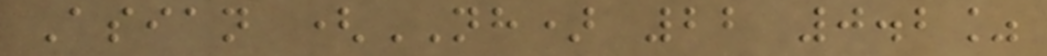Asian (NH) 22 0.2%
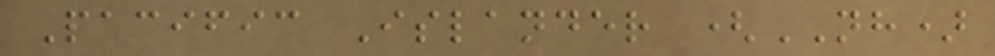Pacific Islander (NH)
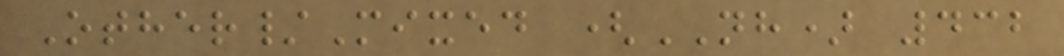Other/Mixed (NH) 432
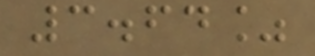3.64%
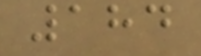184
